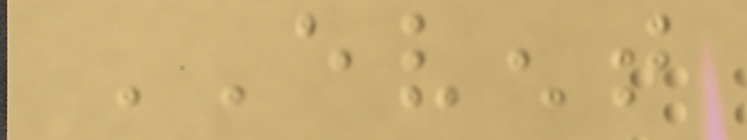EVENT
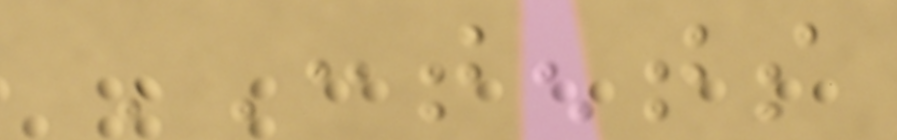CONTENTS
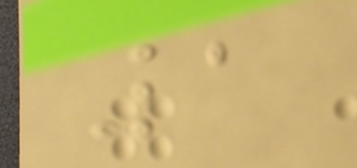1
